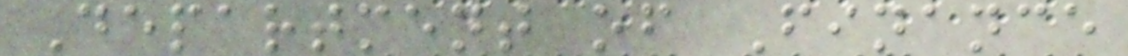Department of Finance
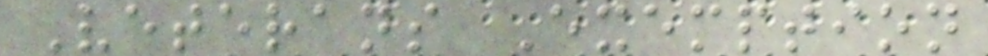Veterans Exemption
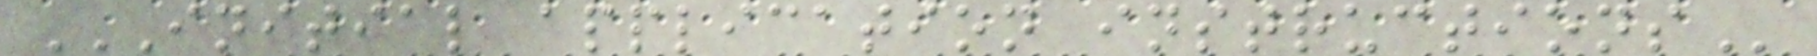INITIAL APPLICATION INSTRUCTIONS
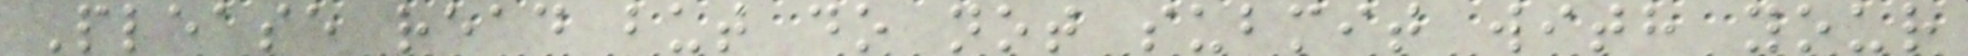Please read but do not submit with your
